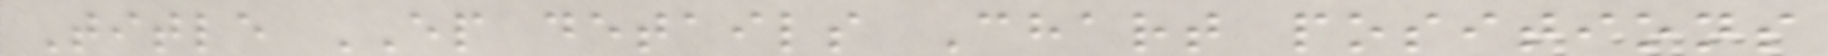Title EP details Chart positions
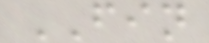FIN
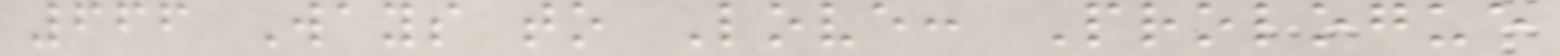666 Ways to Love: Prologue
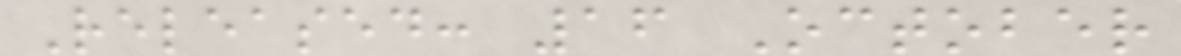Released: 16 October
